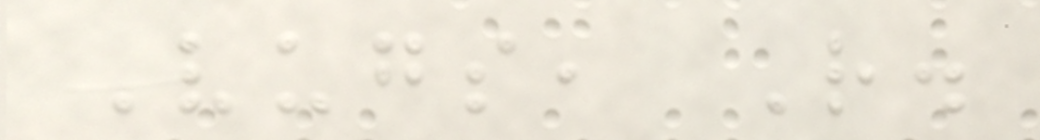Vugs, R.
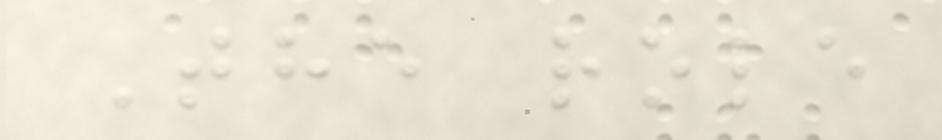The role
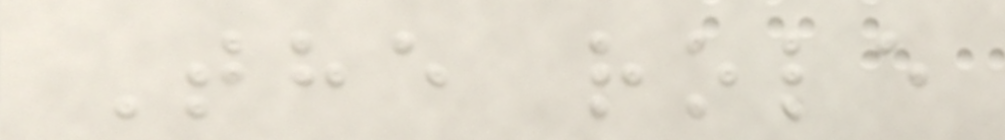The role
